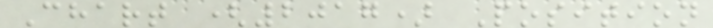Chart (2017) Position
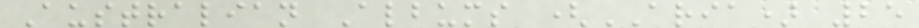Australian Albums (ARIA) 25
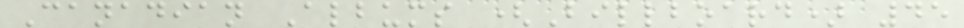Canadian Albums (Billboard) 45
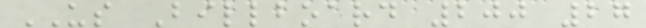US Billboard 200 27
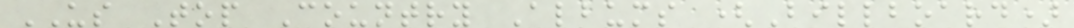US Top Country Albums (Billboard)
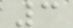3
